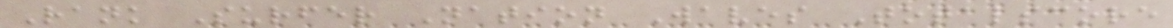Rank Surfer Nation Waves Totalscore
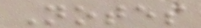Notes
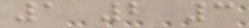1 2 3
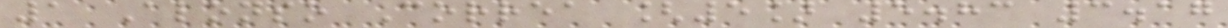1 Alonso Correa [5] 5.83 3.17
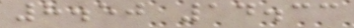8.50 14.33
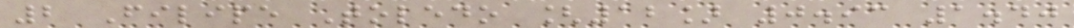2 Filipe Toledo [12] 0.93 1.40
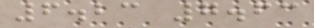6.23 7.63
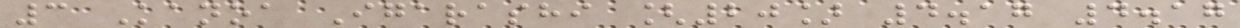3 Kanoa Igarashi [20] 4.17 4.17
